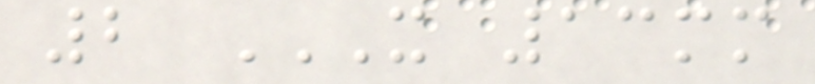2 X 13MM
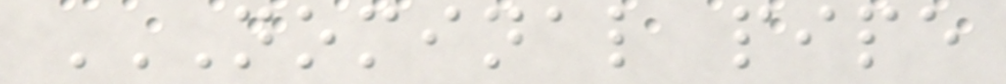NOMINAL PIPE
